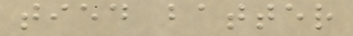tied batter
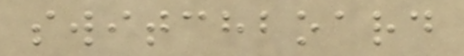switchboard
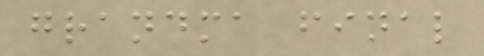grandma final
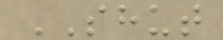SHUT
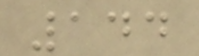144
